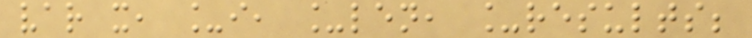var x, _i, _len, _results;
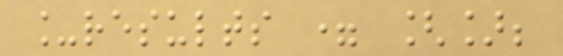_results = [];
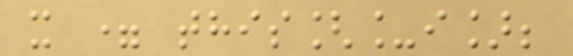x = this[_i];
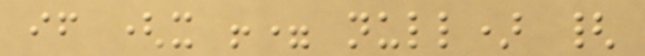if (x != null) {
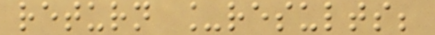return _results;
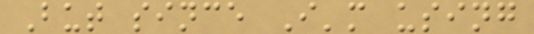But since I'm using
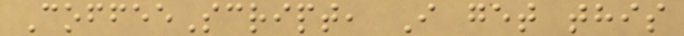CoffeeScript, I get this
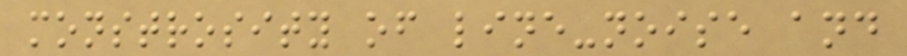monstrosity of line-noise and
